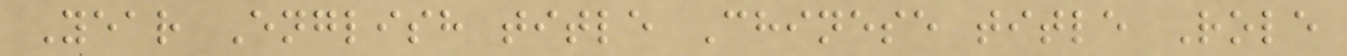Year English title Chinese title Role
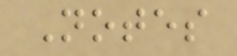Notes
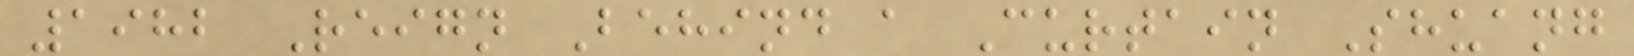1982 Reign Behind a Curtain Shuang
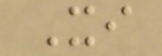Xi
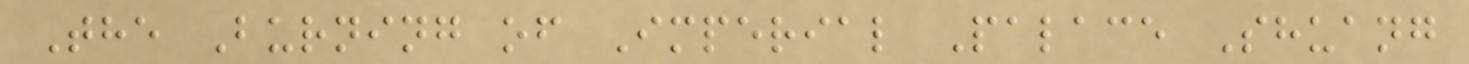The Burning of Imperial Palace Shuang
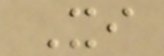Xi
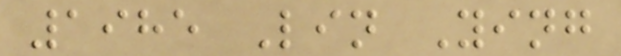1985 Lin Ying
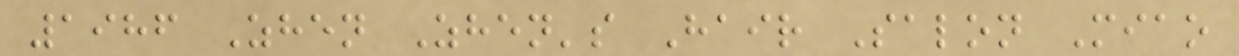1986 Zhen Zhen's Hair Salon Miao
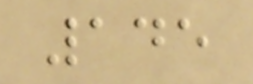145
